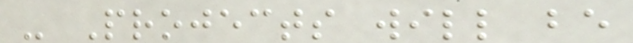- Projects will be
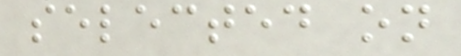selected on
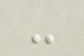-
